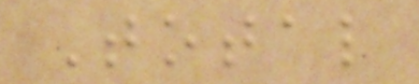Total
